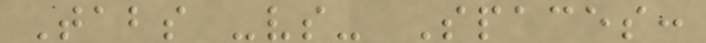Tabs -vs- Spaces:
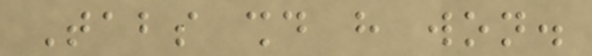Tabs should have won.
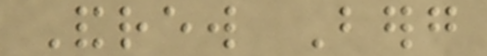Andrew Berg
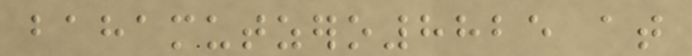bahamutzero8825 at
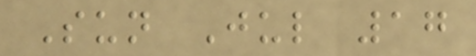Sun Jul 17
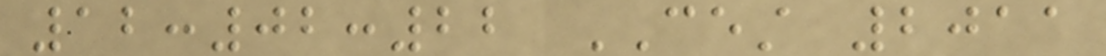12:02:22 CEST 2011
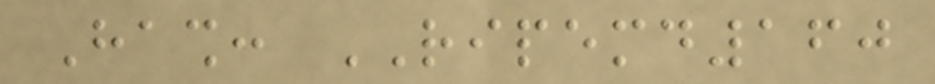Hash: RIPEMD160
